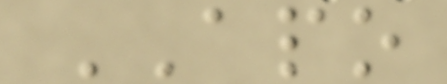APO
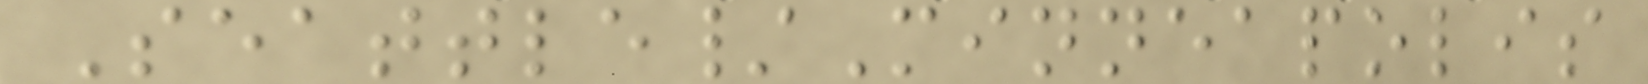Seattle/Minneapolis
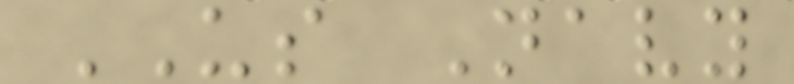US Navy
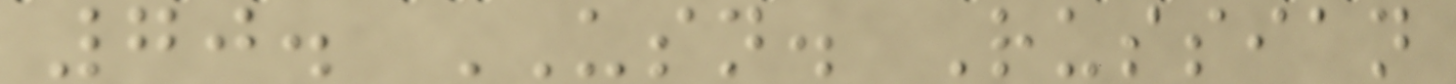70. USN. Russian
